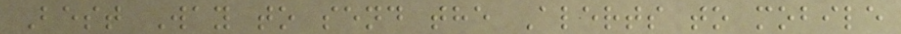Best Way to send the Alerts to mobile
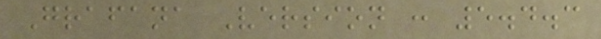Grafana Version : 5.4.3
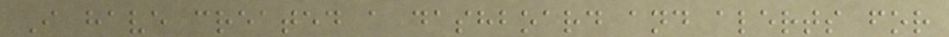I have created a dashboard and alerts for
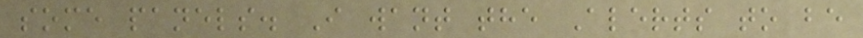some panels. I want the Alerts to be
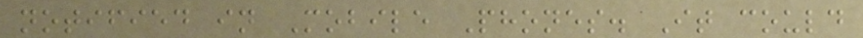notified in Mobile Phones. It could
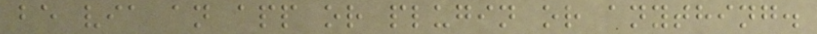be via an app or plugin or anything.
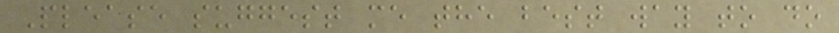Please suggest me the best way to do
